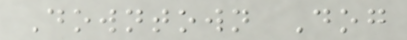Downtown Dog
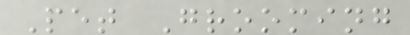Pet Grooming
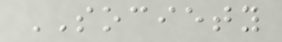SOCIETY
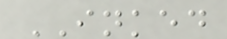INKED
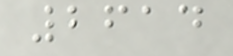2614
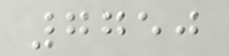7750
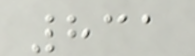831
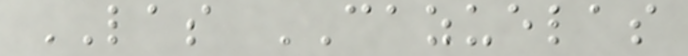LAS CAZUELAS
